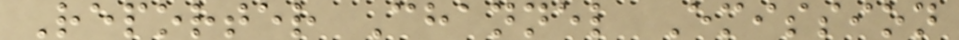Reporter Channel Emission
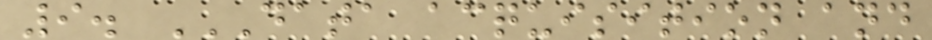9. DATA ACQUISITION AND
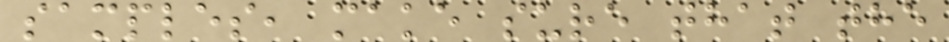samples, make sure that the
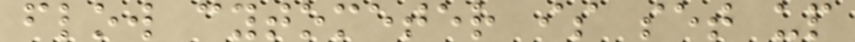flow cytometer is set up
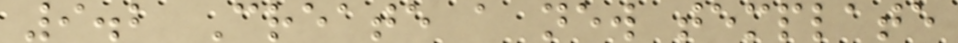9.2 Create a new template
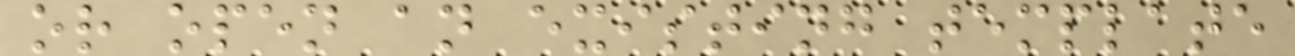or open an existing template
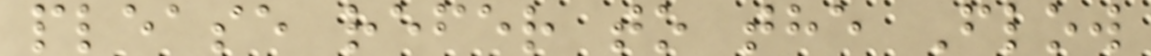please refer to the Flow
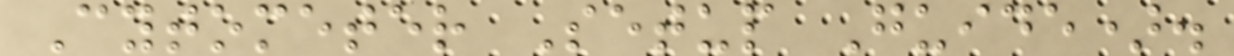Cytometer Setup Guide).
